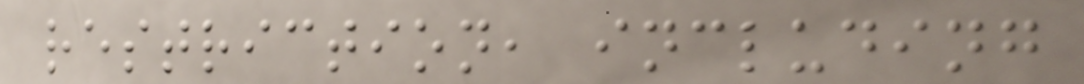restriction, including
